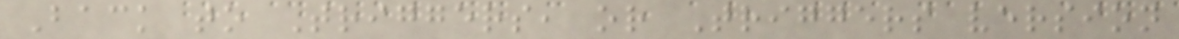Back to Triggers, or Triggers version
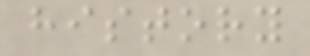history
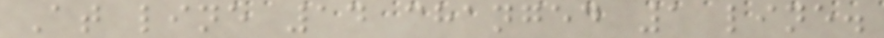At line 14 changed 1 line.
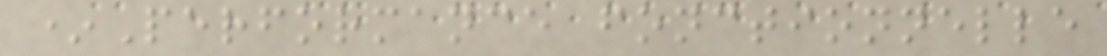*Performance fonctionnelle
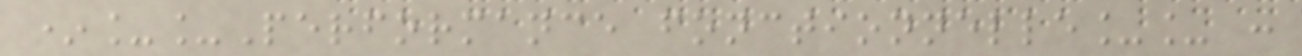*__Performance fonctionnelle__ :
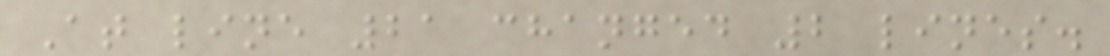At line 21 changed 2 lines.
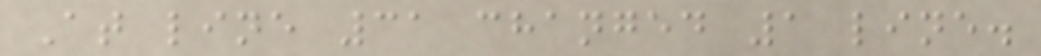At line 31 changed 1 line.
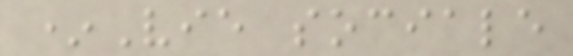*Vie sociale
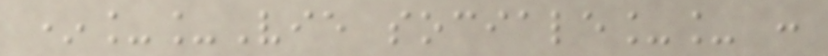*__Vie sociale__ :
